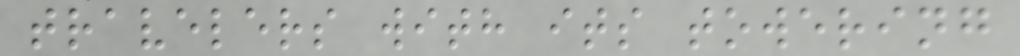travelers with its towering
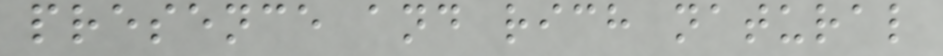presence and rich natural
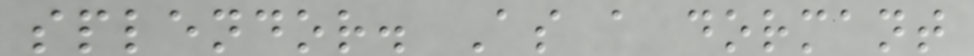splendor. As a dormant
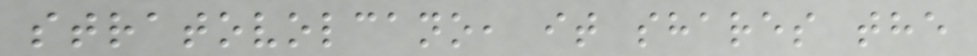stratovolcano, it shares the
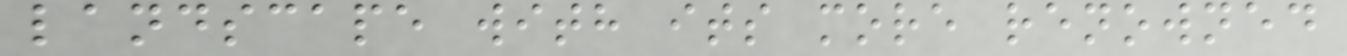landscape with its more renowned
